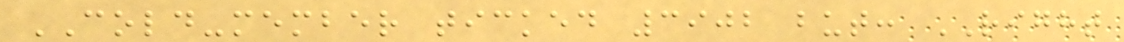COLD-member ticked 3902 but: RIGHT
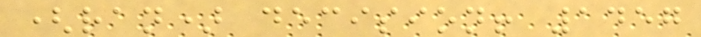(ran) decision! 1457
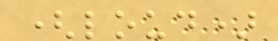(loud)
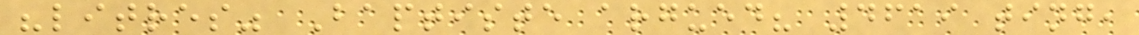"litres" Baptiste argued? 4619 ting,
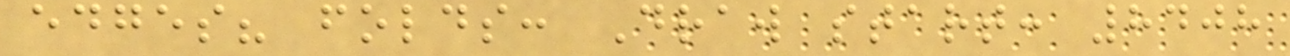edges? folds: Draw start: 8408
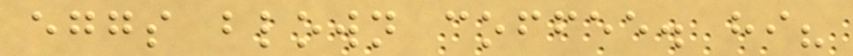eggs blown coffee. hi?
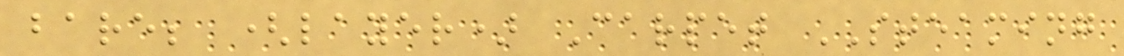bare; (layer) Carpet STEAMING
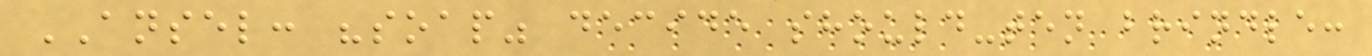ANSEL: "soap" decide should-ten brindle:
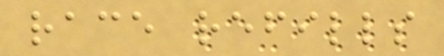race refills
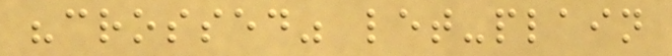"crossed" let-plain
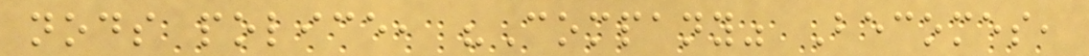nods police, "Company" Becomes,
